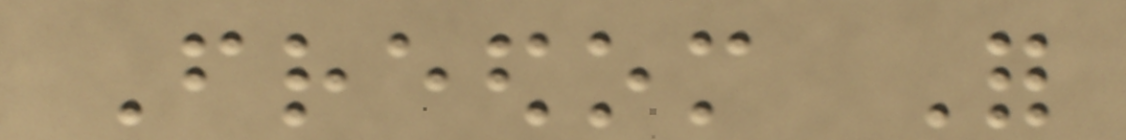Freedom For
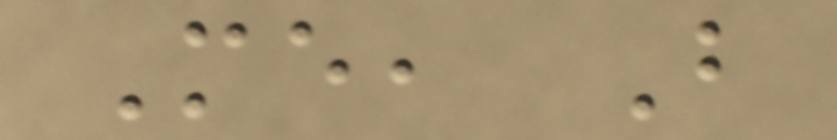Me, But
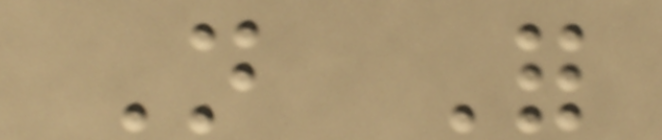Not For
